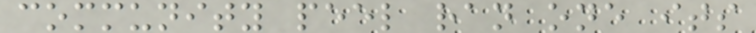community peel ran one its
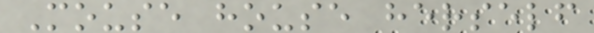Mouse house herself
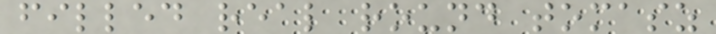filled real round tomasz
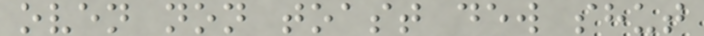oven non toast dew shut
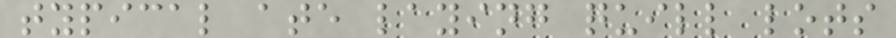typical ate laying quill lots
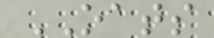OATS
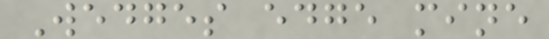Wedges edge mine
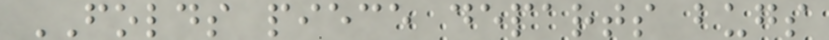FOLDS piece departs bugs
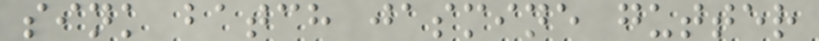sink batch jasmine gutter
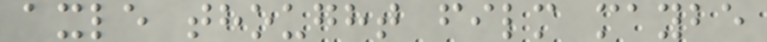axle thought film maybe
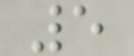5
